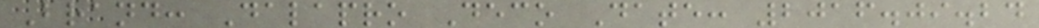Brand: Dalapro Deco Date: 2016.09.24
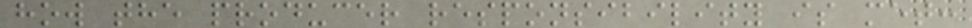how the producer responsibility is met:
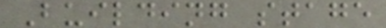Building stage
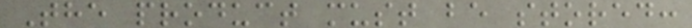The product must be stored:
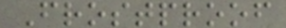Frostproof
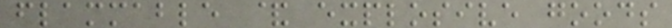flammable & explosive goods
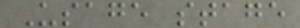Usage stage
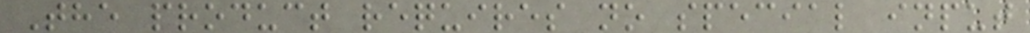The product requires no special input
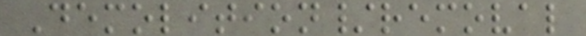Demolition/removal
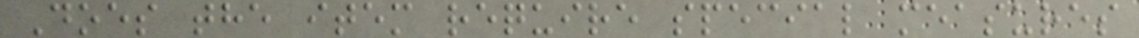Does the item require special measures
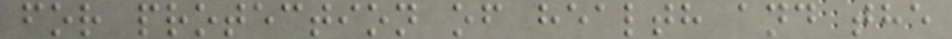for protection of health and the
